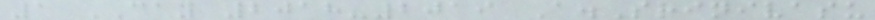1 CAY 2018-2019 A.Srinivasu
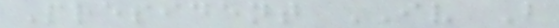President IV B
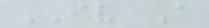IV A
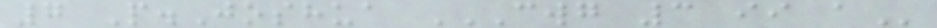7 P.Joshua CWG 3 II A
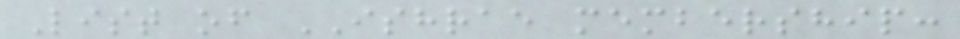List of ISHRAE membership:
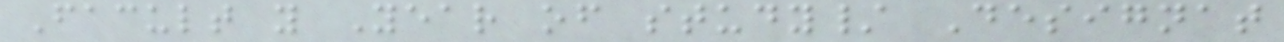Facult y Year of study/ Designat
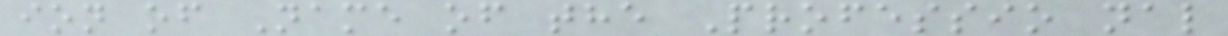ion of Name of the Professio nal
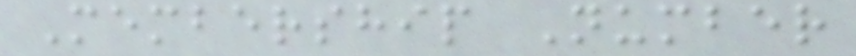Membership Number
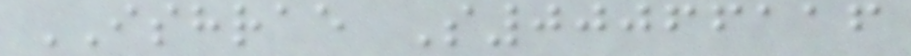ISHRAE S00066116
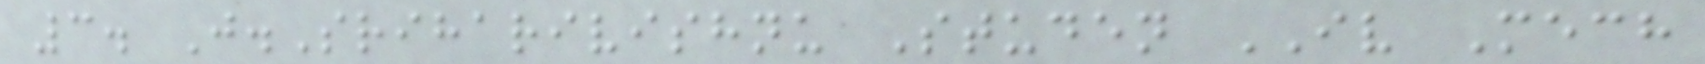3. J.Sriharivishnu Studen IV Mech
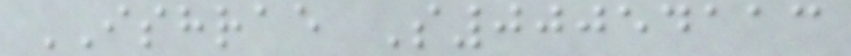ISHRAE S00054113
